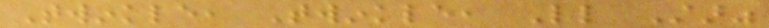Twinkle, Twinkle, Little Star"
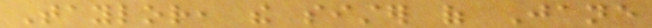Taylor, the sister of Jane
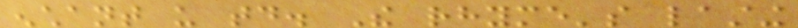enchant us today. The rhyme's lasting
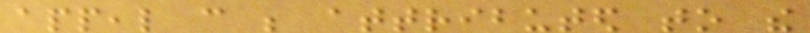appeal can be attributed to the
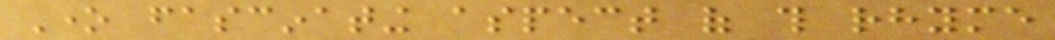One fascinating aspect of this rhyme
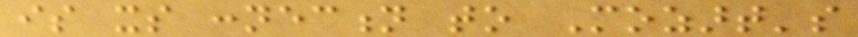is its connection to Mozart's
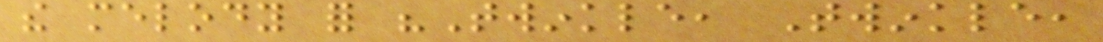the melody for "Twinkle, Twinkle,
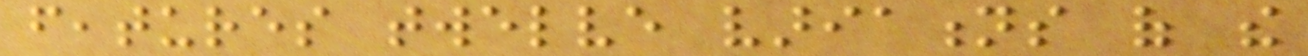features twelve variations of the
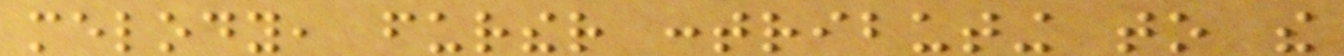melody, further contributing to the
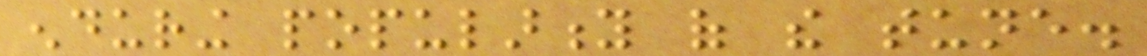enduring popularity of the tune.
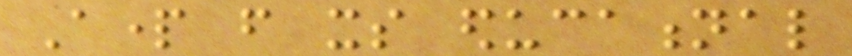Apart from its educational
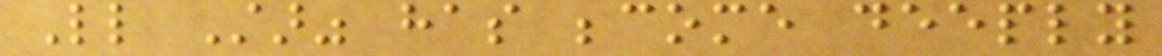Little Star" has become deeply
